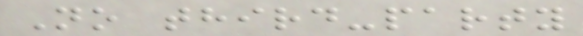No third-party
